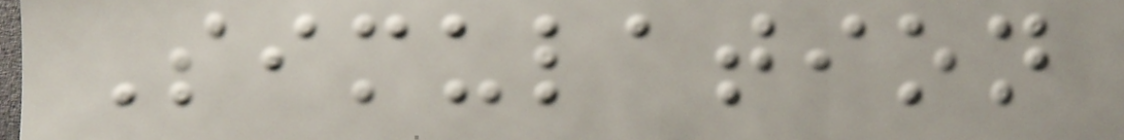Simulation
